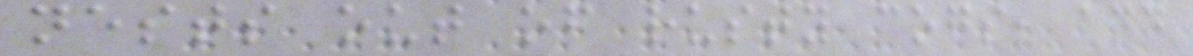nests out of rusty cogs, and
